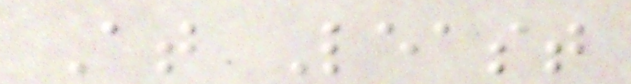At Least
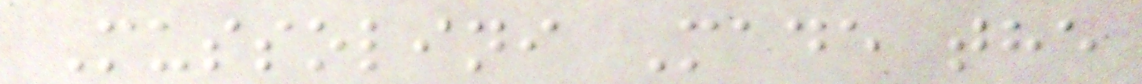Mussolini Made the
